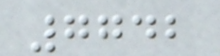7742
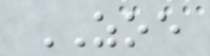ZOE
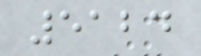5124
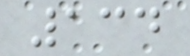134
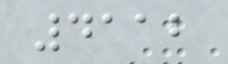4112
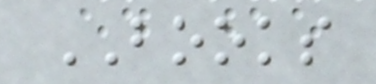BOOKS
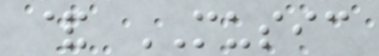& MUSIC
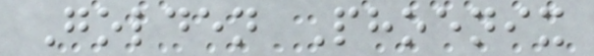Golden Phoenix
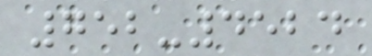752-4524
